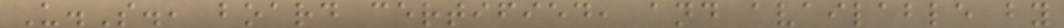U.S., board certified, and available by
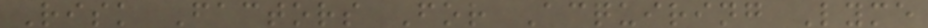Risk Factors For Acquiring Lyme
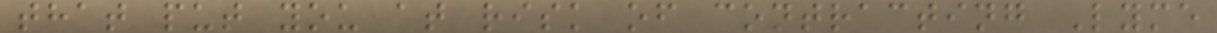that put you at risk of contracting Lyme
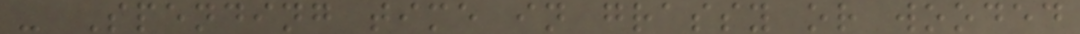- Spending time in grassy or wooded
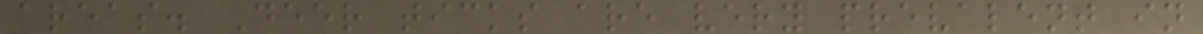areas. Deer ticks are very prevalent in
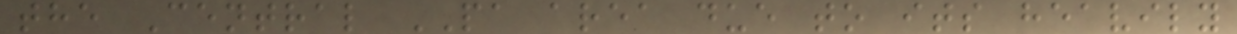the Central PA area due to its heavily
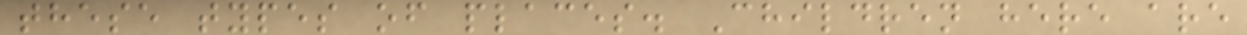these types of places. Children here are
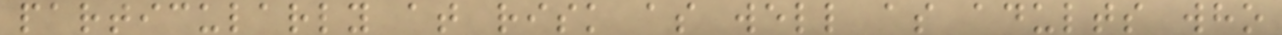particularly at risk as well as adults who
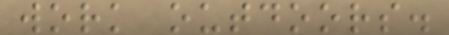work outdoors.
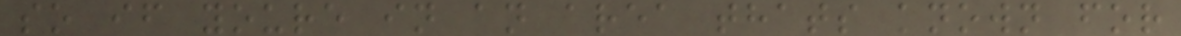so if youre in an area thats known for
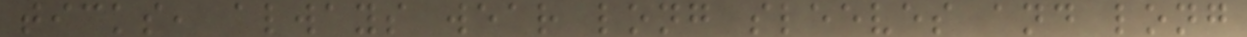ticks, always wear long sleeves and long
